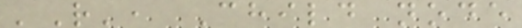'R', Child node
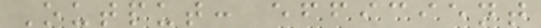Output: efficient
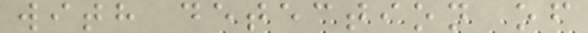with detection of
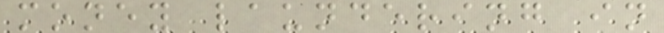money laundering in
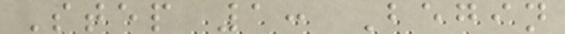Step 1: Begin
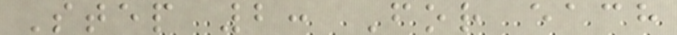Step 2: For each
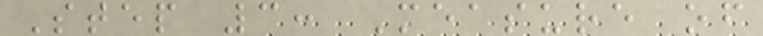Step 3: Measure of
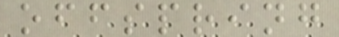offspring
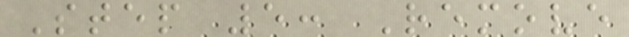Step 5: Remove
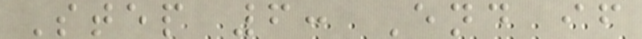Step 6: End if
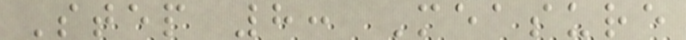Step 8: Measure
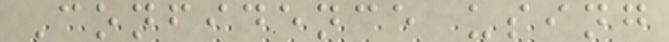Confidence using
